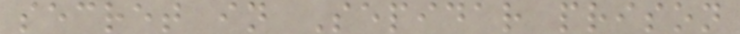secret in Sepidar prison
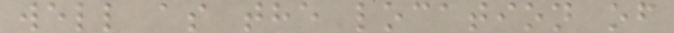well as the location of
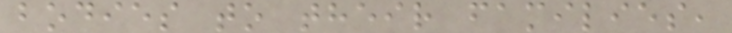bodies to their families,
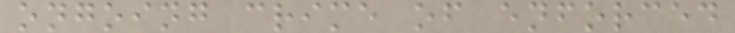ongoing crime of enforced
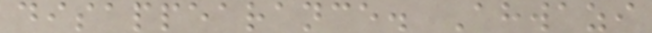disappearance. Ahwazi
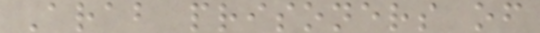Arab prisoners of
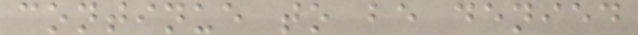continue to be denied
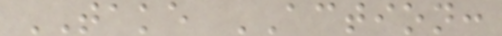TAKE ACTION:
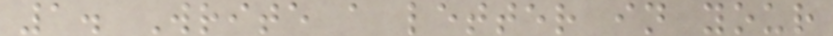1. Write a letter in your
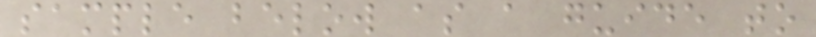sample below as a guide to
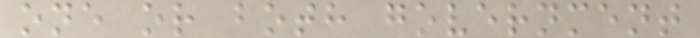one or both government
